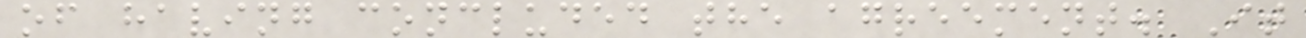of having concluded the agreement. It
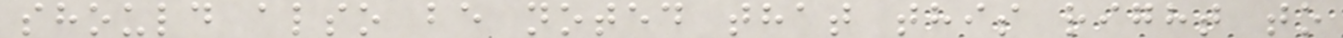should also be noted that this right to
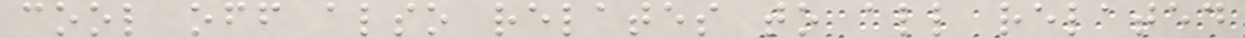cool off also relates to all related
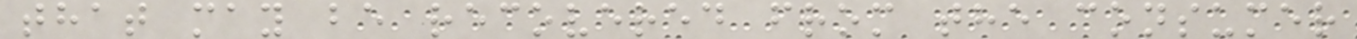that may be recovered from the consumer
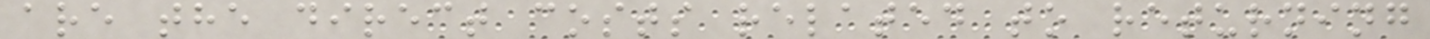are the direct costs related to returning
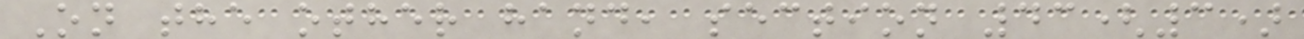On the other hand, section 43(3)
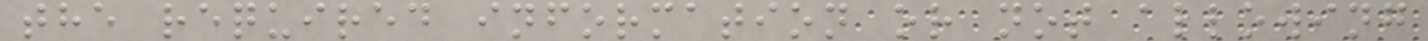the required information or not allowing
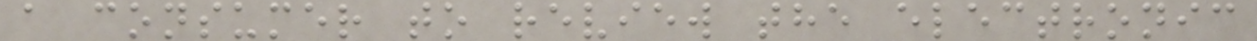a consumer to review the electronic
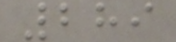289
